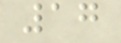17
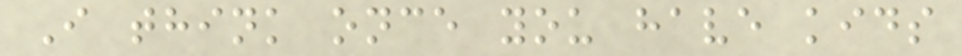I think once you have kids
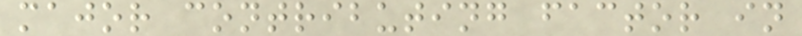major contributing factor in
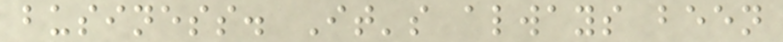business. It's always been
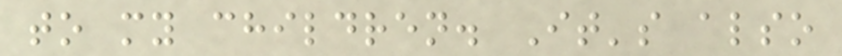to my children. It's also
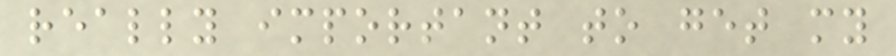really important to get my
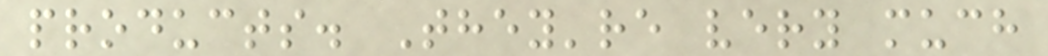products. They're very much
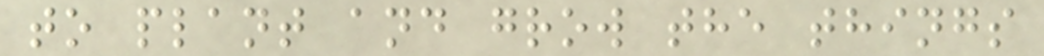to plant and grow the things
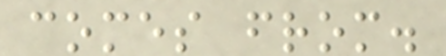comes from.
